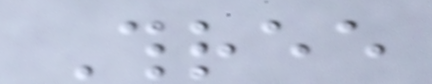Three
